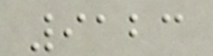9123
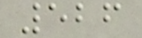526
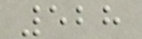528
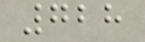728
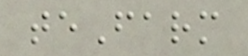teFarm
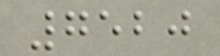7520
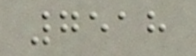7518
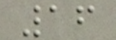16
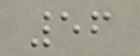56
